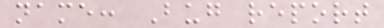name: Bug report
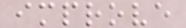improve
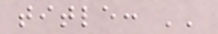title: ''
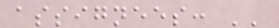assignees: ''
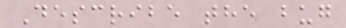Describe the bug
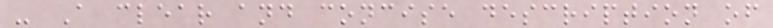- A clear and concise description of
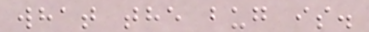what the bug is.
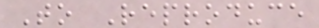To Reproduce
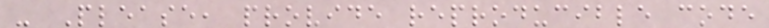- Please, provide reproducible code
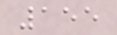155
